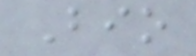Bio
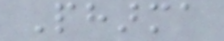Pharma
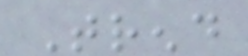Trend
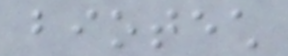biotech
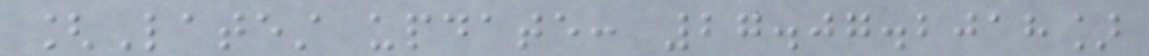[Latest update: 27.07.2018]
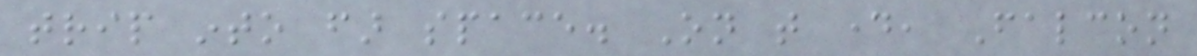trip into far space. On that day, Falcon
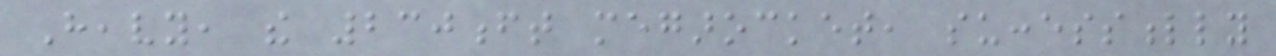Heavy, the 230ft megarocket, successfully
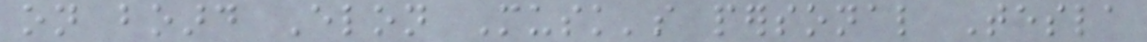on board Elon Musk's personal Tesla
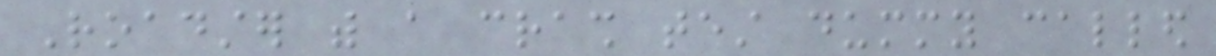Roadster with a crash test dummy called
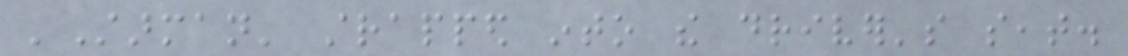'Starman' strapped into the driver's seat.
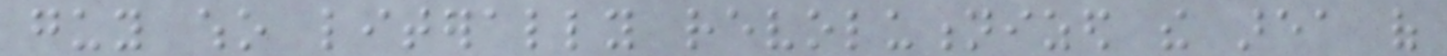guy who literally revolutionized the area of
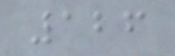126
